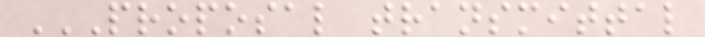PROPOSAL TRANSMITTAL
